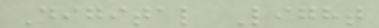Digital Light
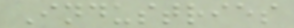Industries
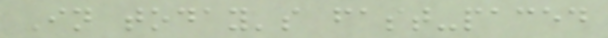In today's fast-paced
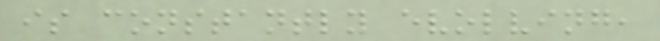is constantly evolving,
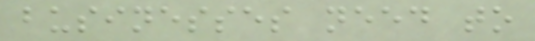businesses need to
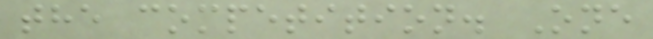the competition. One
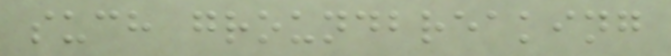such groundbreaking
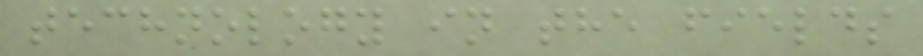technology in the fields
